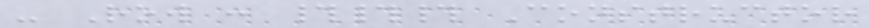- Row : ### Constructor
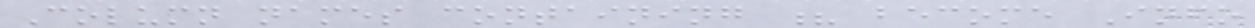Column names containing ? become Info
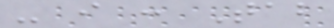- i : Tab
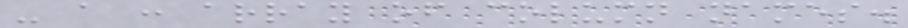- a : array of column names.
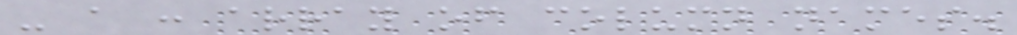- a : array of column names.
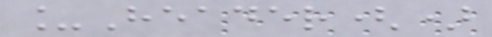_Header()
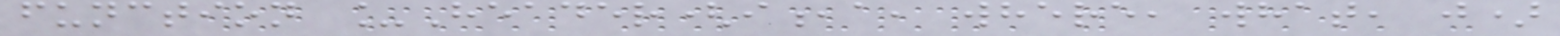function _Header(i,a, where, what, j)
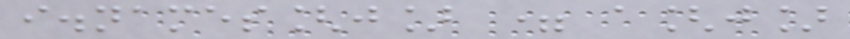i.names[j] = a[j]
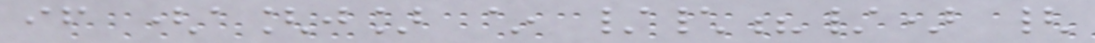if (a[j] ~ /\?/) {
